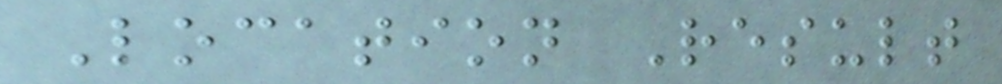Location Result
